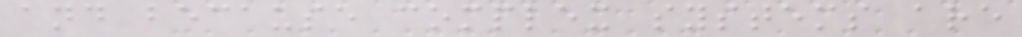and because complex systems are
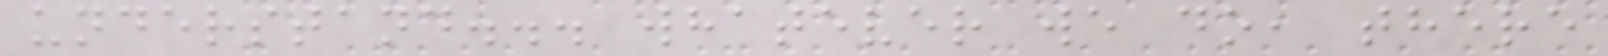understand... whatever we do, there
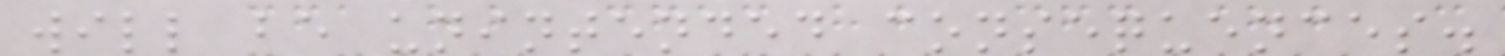will be unintended consequences.
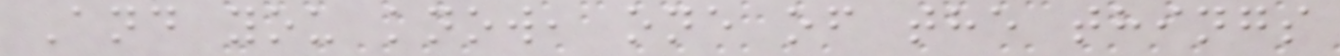And you know, one of the things
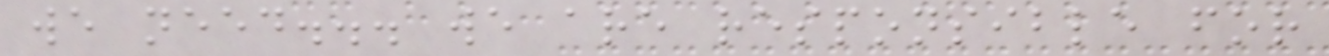we need... we are responsible for
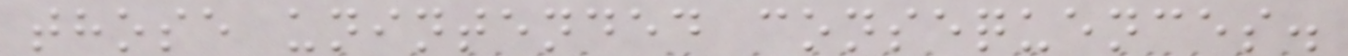those unintended consequences.
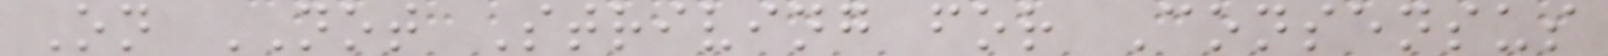On NOT Striving for Consensus
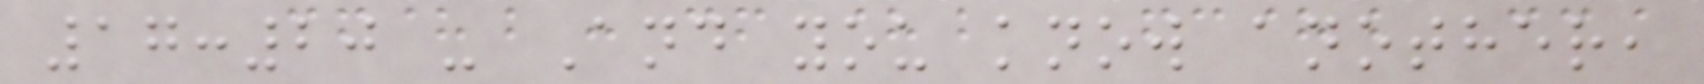17:20 - And you know another,
